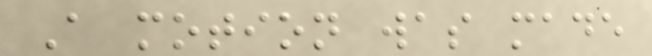A motion was made
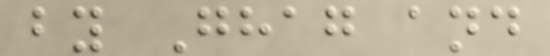by Ghag and
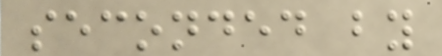seconded by
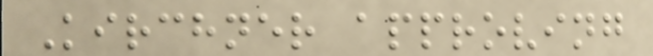Kirchner approving
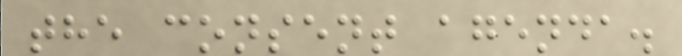the consent agenda.
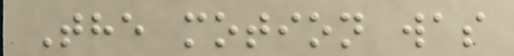The motion was
